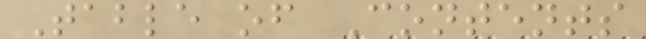Table of Contents
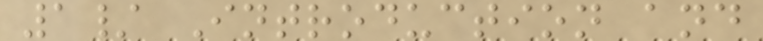1/ Introduction and
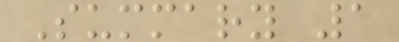Summary 1
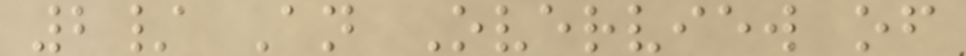2/ An Overview of
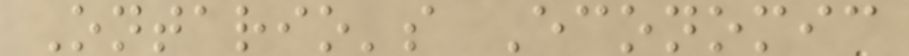Ontario's Economic
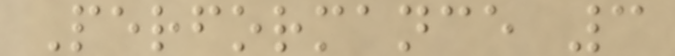Performance 3
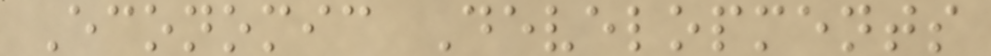Economic Developments
